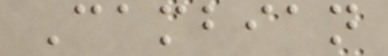Cambian
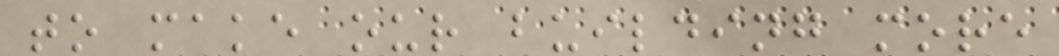to make our building more
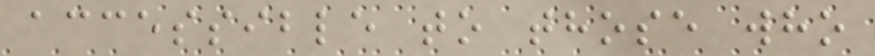accessible to those who
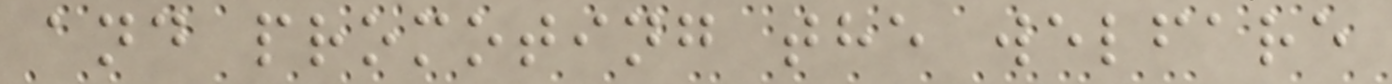and promoting the welfare
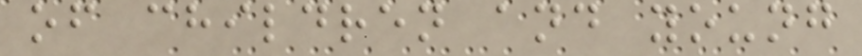of children and young
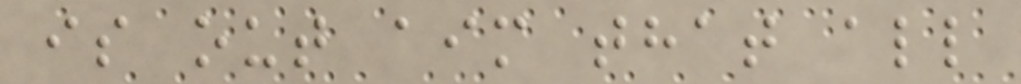is out aim that all
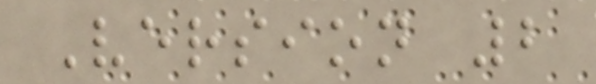Version 2
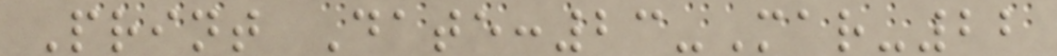Print Date:23-Mar-22
